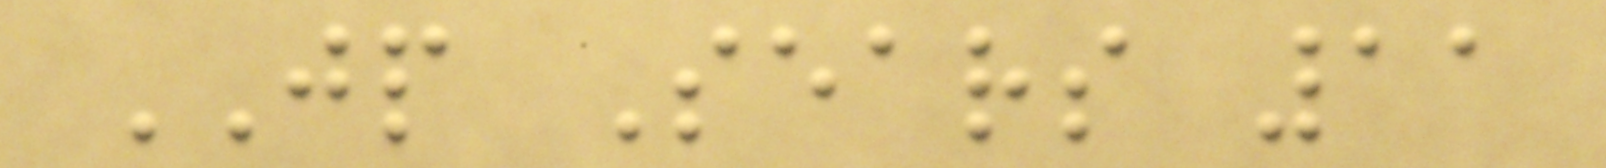JP Sears 11
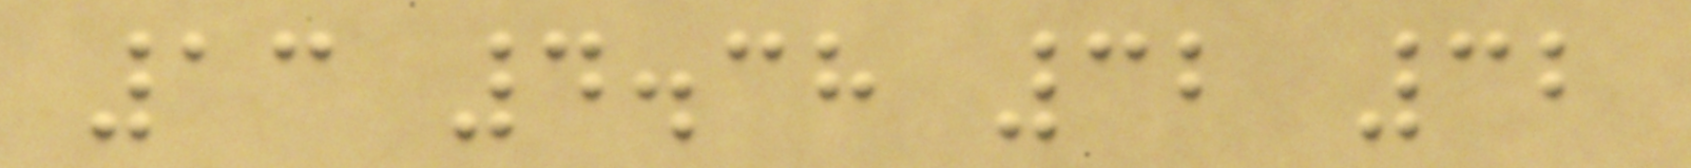13 4.38 32 32
